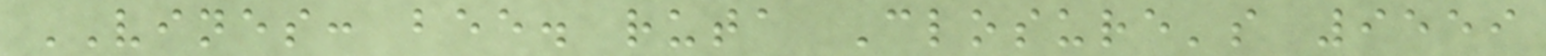VINES: bee. ruta Closure's 9559
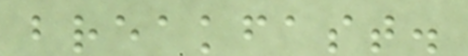breakfast.
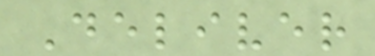Deliver
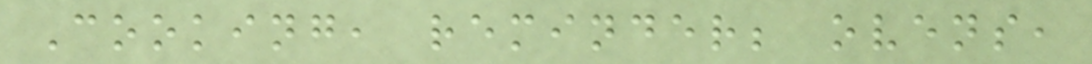Cooking, reminder; ovens,
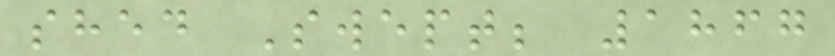shed Swept; 1867
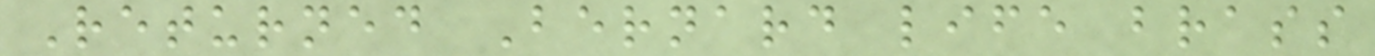Returned Bernard life brass
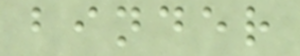binder
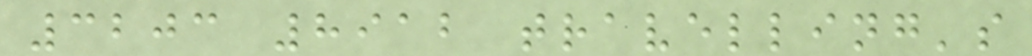3203 8912 travelling's
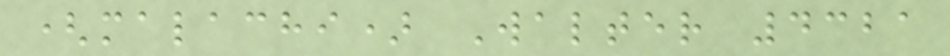(malachi) Walter 4321
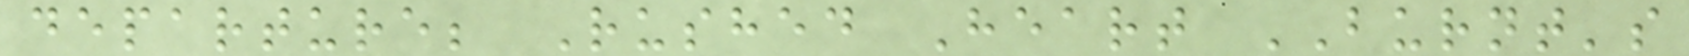departure; Rushed Heart BURNT's
